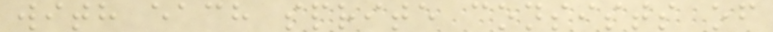with each sprite consists of
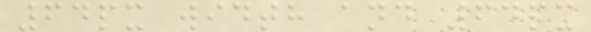64px width and 64px
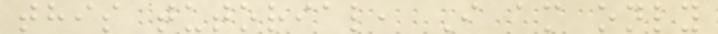this tutorial, I am only
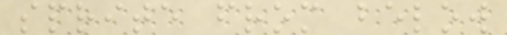sprite from below
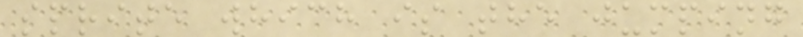sprite which is the jumping
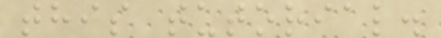this tutorial.
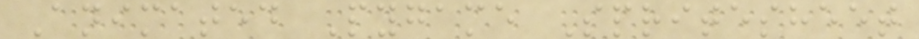Animated Pygame Spritesheet
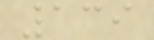139
